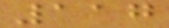117
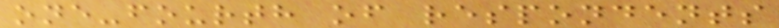one-fourth of respondents
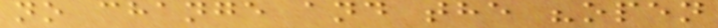no change and the "open
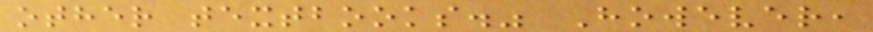other textbooks." However,
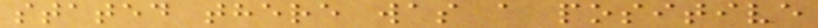stated there was a positive
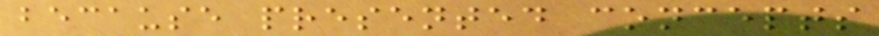because presented concepts
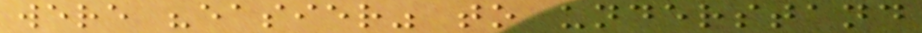were "easier" to understand
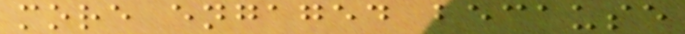more engaged because
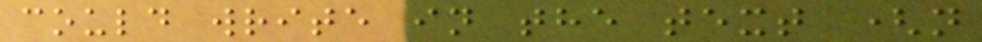could write in the text (n
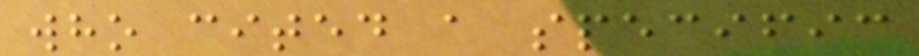who cited a specific
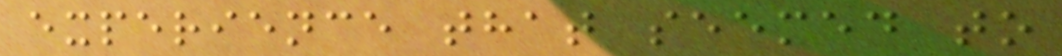experience that seemed to
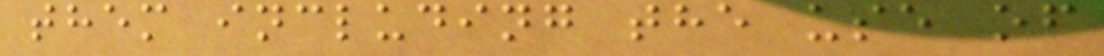them including the use of
